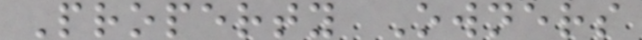Property Owners
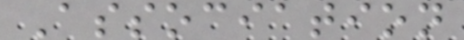Association
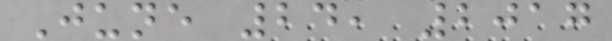June 24, 2017
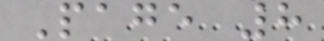Page 8
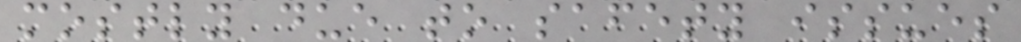mostly due to safety issues
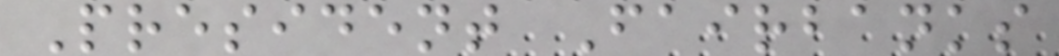President Fairbanks
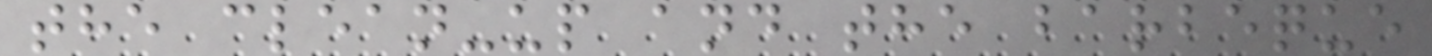the clean-up and the barbeque
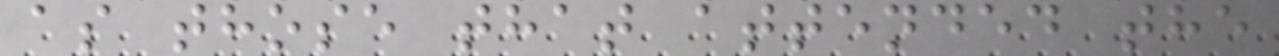as those that attended the
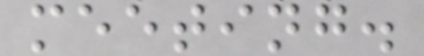meeting.
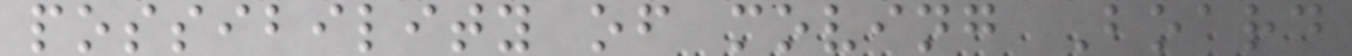possibility of moving Board
